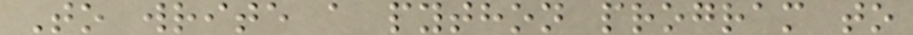To write a python program to
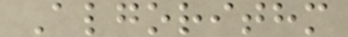Algorithm
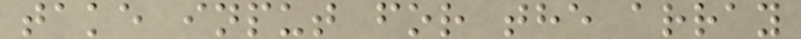take input for the array
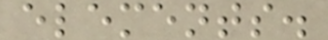elements.
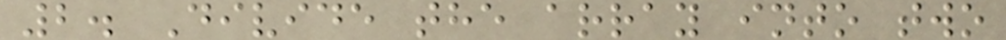2. Divide the array into two
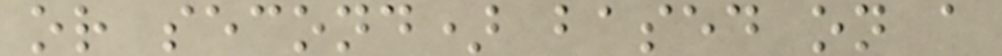or second) based on a
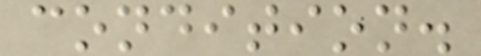condition.
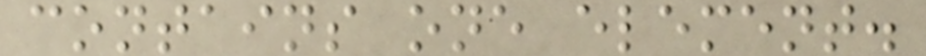contains one element.
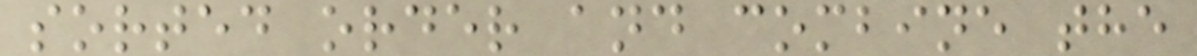sorted order and combine the
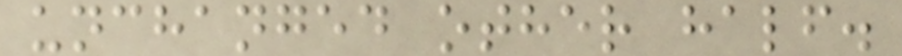unchanged other half.
